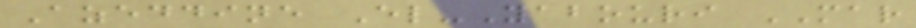Azeddine El-Yabouri MAR
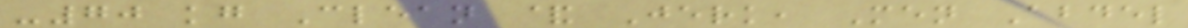-70 kg Clean & Jerk, Men Abdel
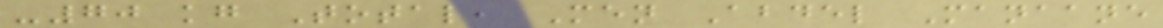-70 kg Total, Men Abdel Manaane
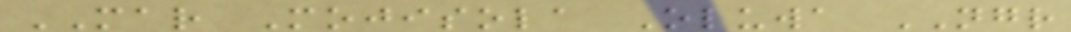MAR Mojisola Oluwa NGR
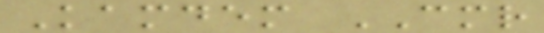Kamdem CMR
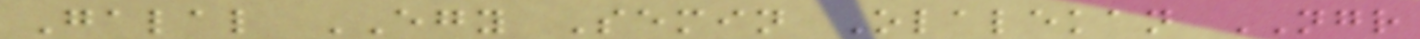Galal EGY Semin Olalekan NGR
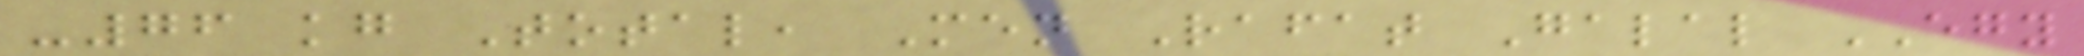-76 kg Total, Men Rafat Galal EGY
